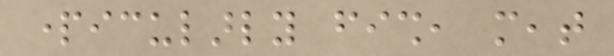particularly fish, meat
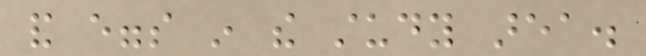and eggs in the study area.
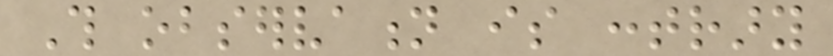This observation is contrary
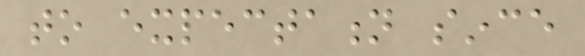to expectation since
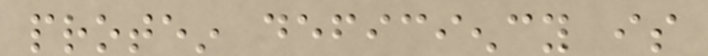protein deficiency is
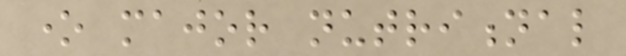one major nutritional
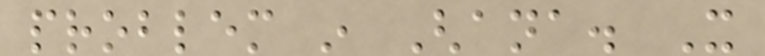problem in Ghana. It
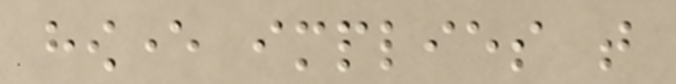however implies that
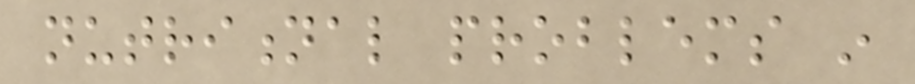nutritional problems in
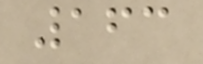163
